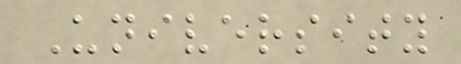University
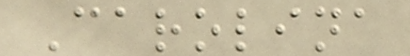Carolina
